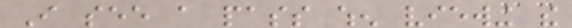I see a pass when viewing the
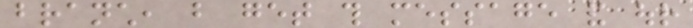branch, but get this message and our
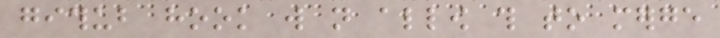github hook will not allow this to merge
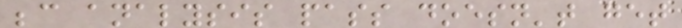because analysis pass doesn't get
